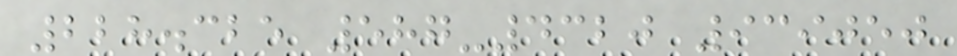228.325 587-4320 939050
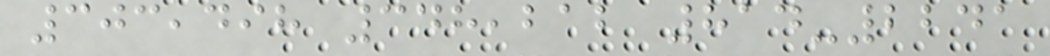303,498 348,212 814-2241
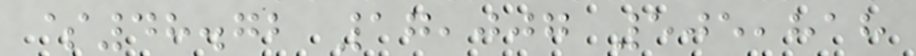$48.72 17,007 505,818
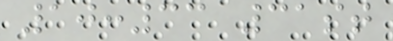10:33 31st
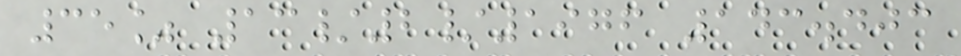35% 13/2/1976 143.403
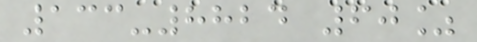133-8824 60%
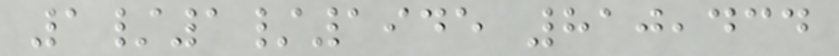1/1/1945 810,434
